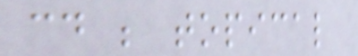could be topical
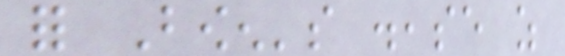for Bowen's disease as
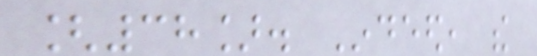[38]. Indeed, the
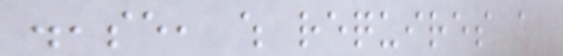disease, which requires a
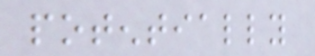potentially
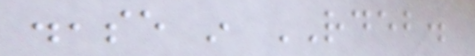disease in RDEB.
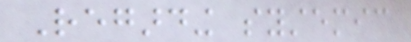Regarding systemic
